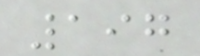197
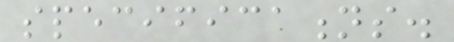specifications.
